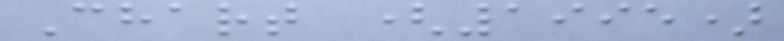Chart (1995)
